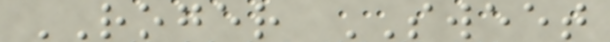ROGER SWEET
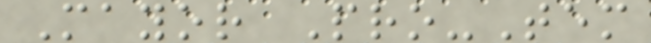Mayor Pro-Tem
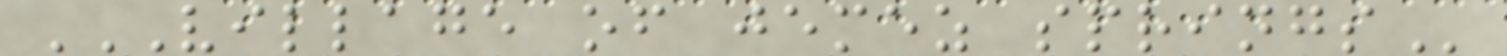VILLAGE OF JEMEZ SPRINGS
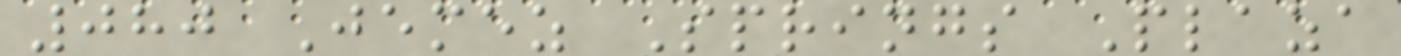080 Jemez Springs Plaza
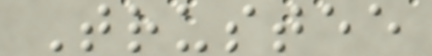Trustee
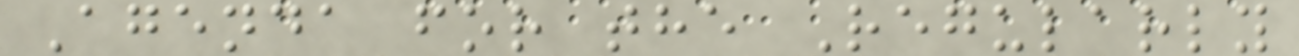Agenda for the Regularly
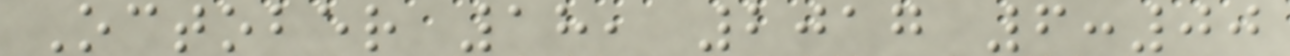October 18, 2017 6:00
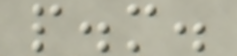p.m.
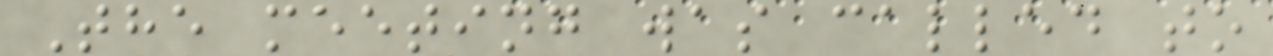The meeting was called to
